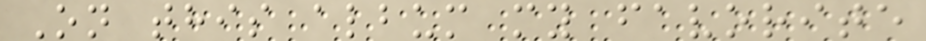On this album my favorite
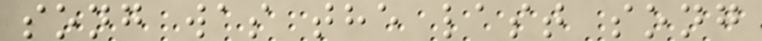song was the last song
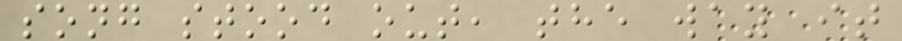song stood out, the way it
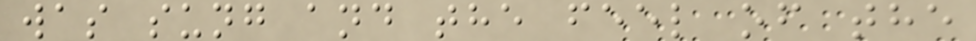was sung and the feel of the
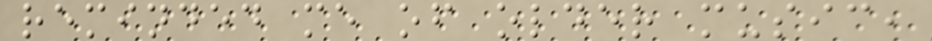reminded me of older music,
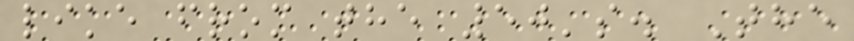like from the 50's. The
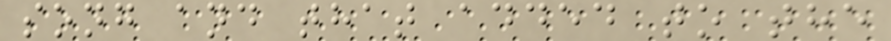song and that added to the
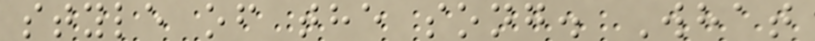style of the song. What
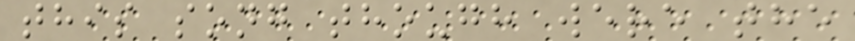this song though were the
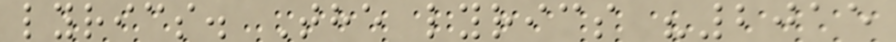lyrics. The lyrics "2015
